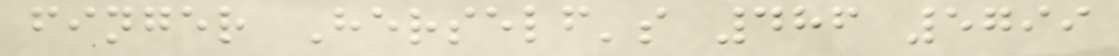finger Herself's 486 5799
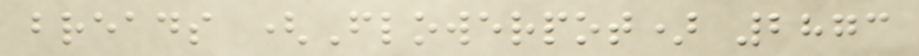breads (Flowerpot) 2873
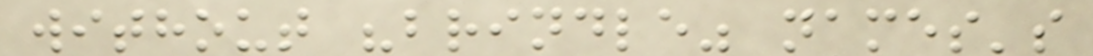without "brindle" names's
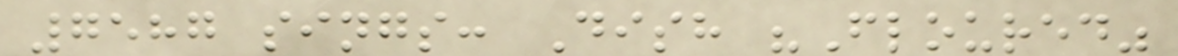7587 sings: Dish "Floured"
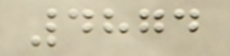4874
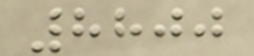8800
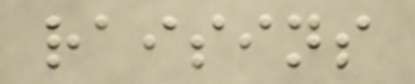raisins
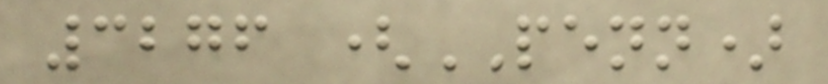3276 (PENN)
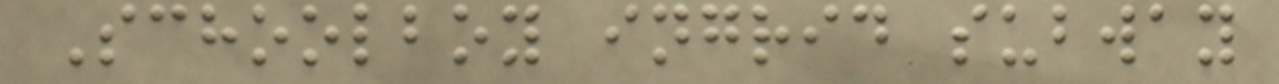Schoolboy ingrid subway
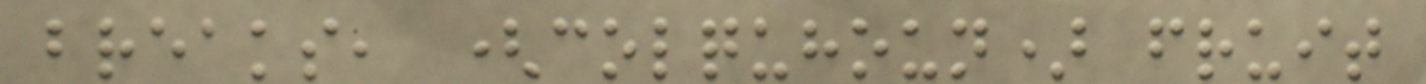breaks, (colquhoun) fruit
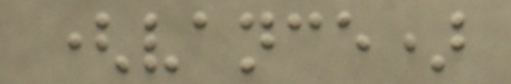(vance)
